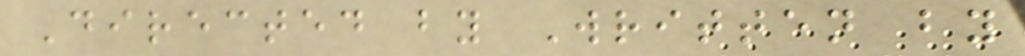Directed by Written by
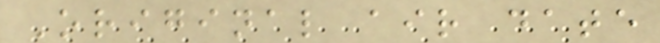Original air date
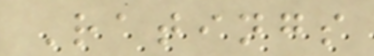Ratings
